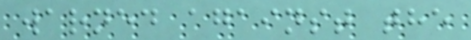warned against the
